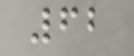62
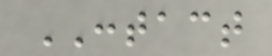CONTACT
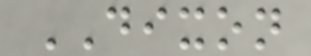DIXON
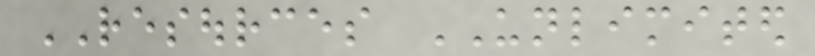RESOURCES UNLIMITED
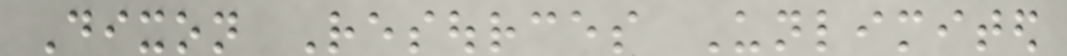Dixon Resources Unlimited
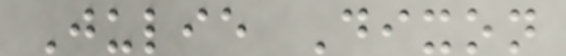Julie Dixon
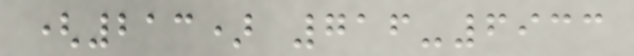(213) 716-6933
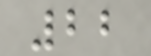22
